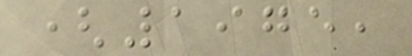(1975,
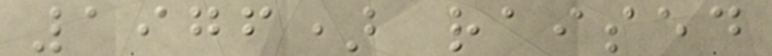1976) raised
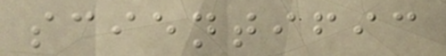scientific
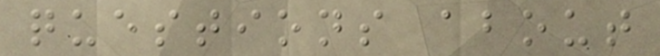questions about
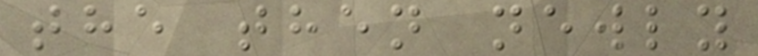the then newly
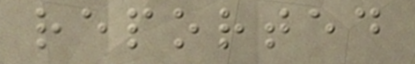reported
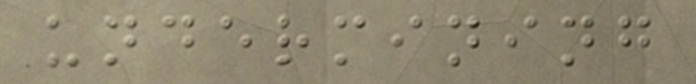undermining
